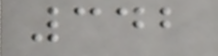342
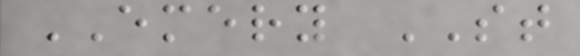EMERY ST
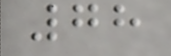78
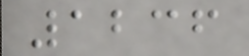1236
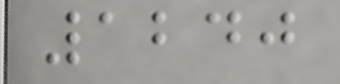1240
